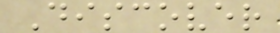Discover
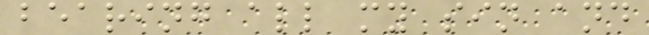bearing all my sin and
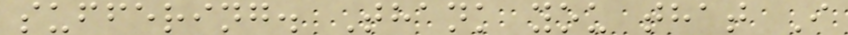suffering. Thank you that I
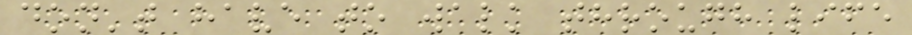don't have to walk through life
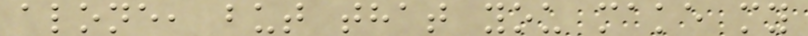alone, but that you make my
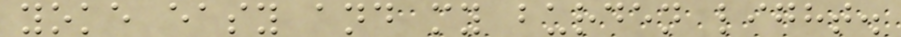yoke easy and my burden light.
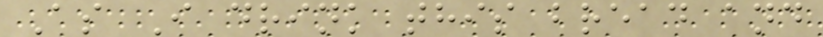As I drink this bread and
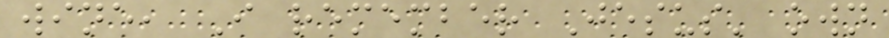wine, I remember Jesus' own
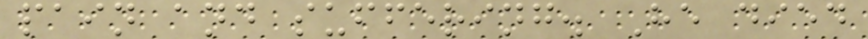pain and suffering. He died
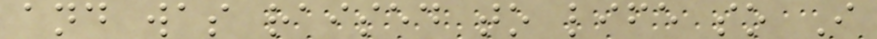and was raised to life so I
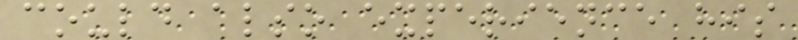could also experience his
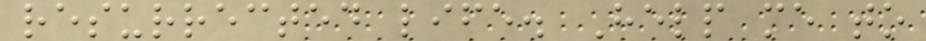resurrected life. Help me to
